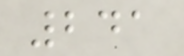241
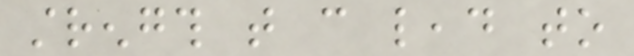strength that can lead to
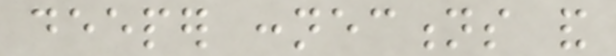deeper connections and
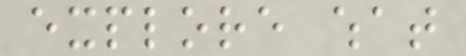explore what
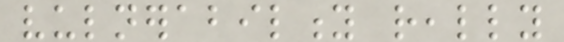vulnerability really
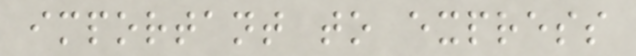important to express
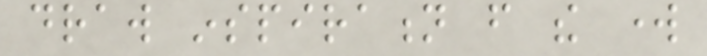draw inspiration from the work
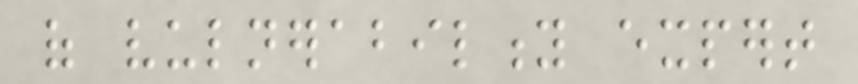of vulnerability expert
